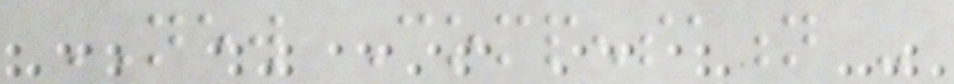NEW Compensation -
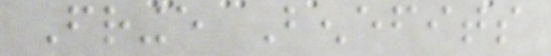Fringe Benefits
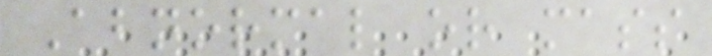Abnormal or mass
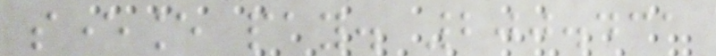severance pay. 200.431
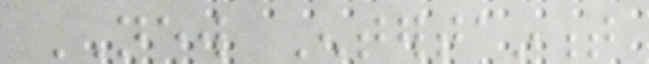NEW Entertainment
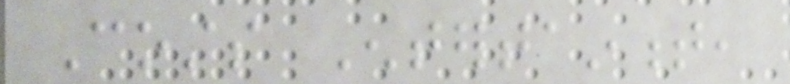Costs Entertainment,
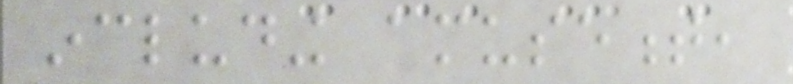including amusement,
